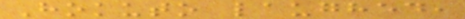Hokuto laughed,
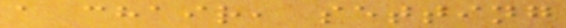a chair, setting
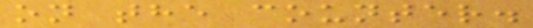on the counter.
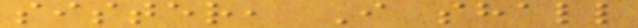sister, I shall
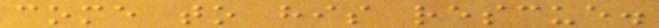come to his rescue.
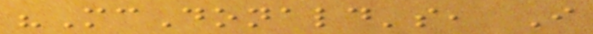"McDonald's, I
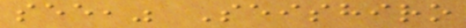see," Seishiro
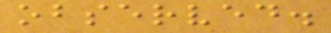observed.
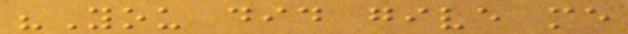"You did give me
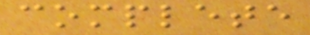complete
